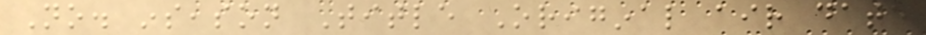No. inseason Title Original air date
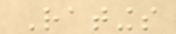Ratings
